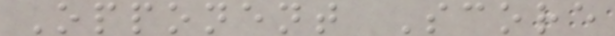Opponent Score
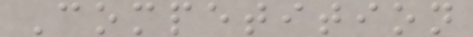Competition
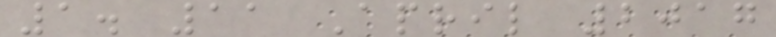1. 11 April 2017
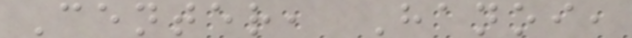Center, Hanoi,
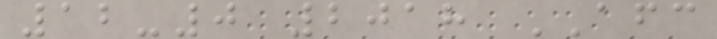12-0 2018 AFC
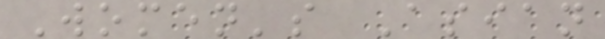Women's Asian
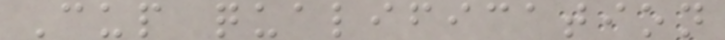Cup qualification
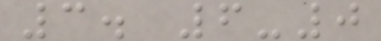3. 6-0
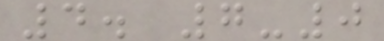4. 7-0
